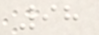98
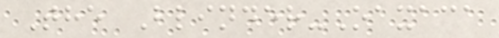The Blinder-Oaxaca
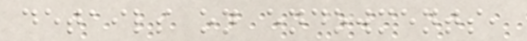details on endowments,
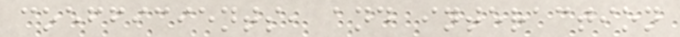coefficients, and interaction
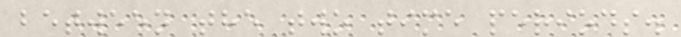between the two time periods.
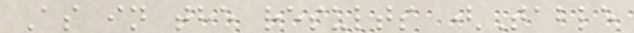As in the results (Table
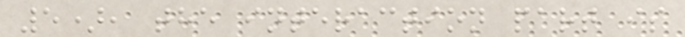5), the interaction part is
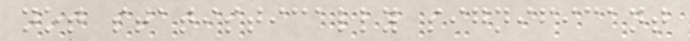not statistically significant
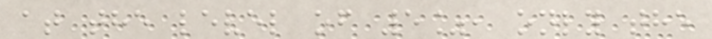at the level of 5%, only the
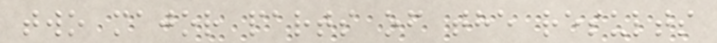two major parts of the results
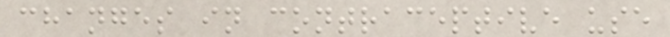changes in contraceptive use
